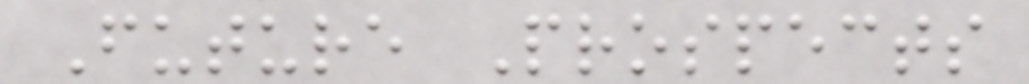Future Prospects
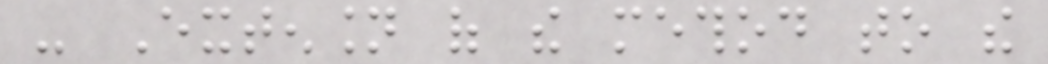- Extension of the method to the
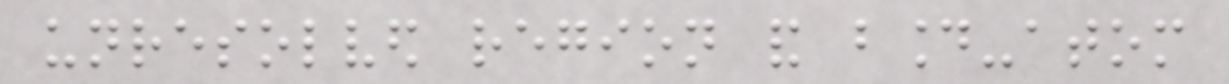unresolved region and bound-atom
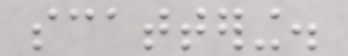scattering.
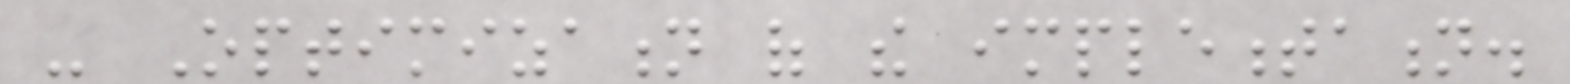- Optimization of the implementation.
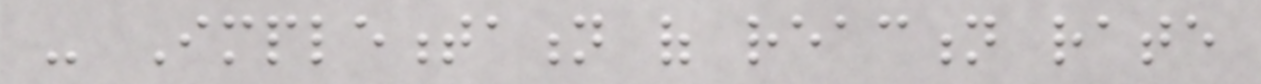- Implementation of reaction rate
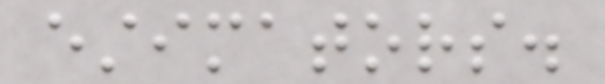estimators.
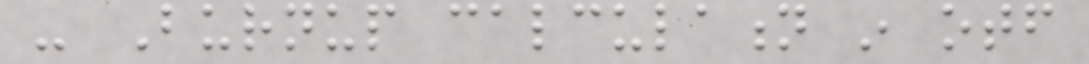- Burnup calculation in otf
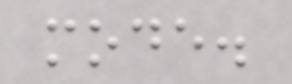mode.
